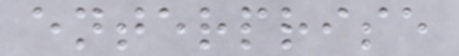enterprise
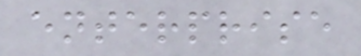enterprise
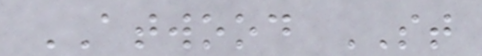ATWOOD ST
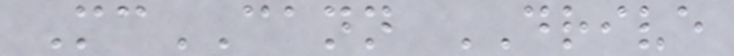McCANN DRIVE
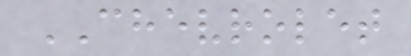CHEVROLET
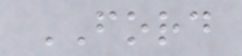FORD
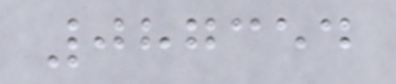087354
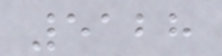5128
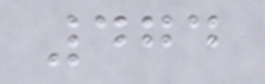474
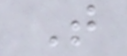T
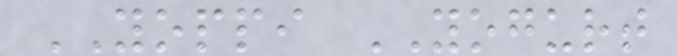YOPPI YOGURT
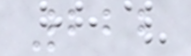222
